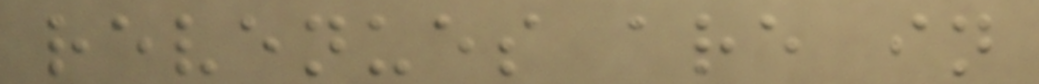revenues are in
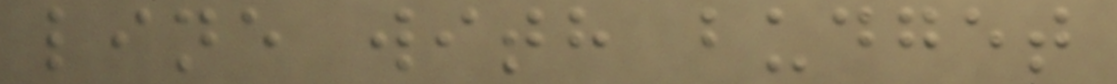line with budget
